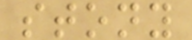stony
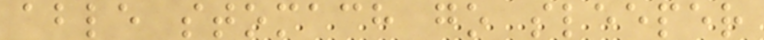able stomach go sleeper
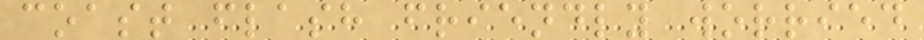coast flash friendly worried
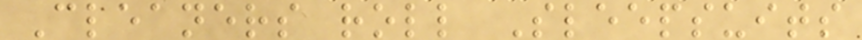Cleaners roll Sleepsuits
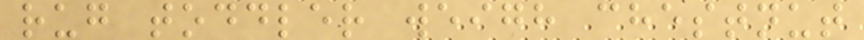rug toddler weigh chestnut
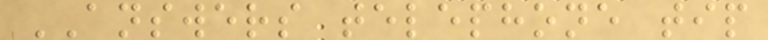ANSWERS telephone tip
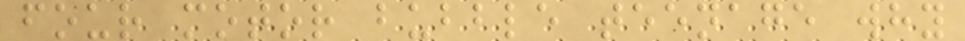four motor bubble teenage why
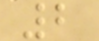2
